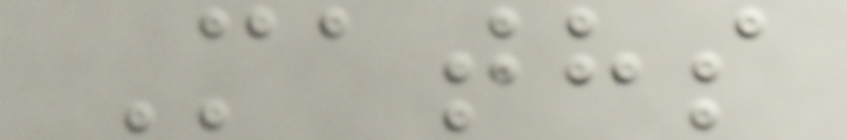Maths
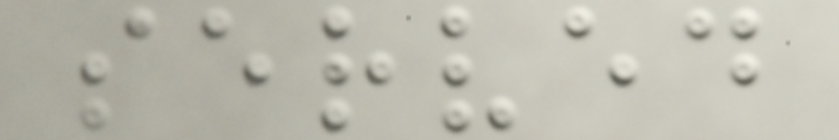served
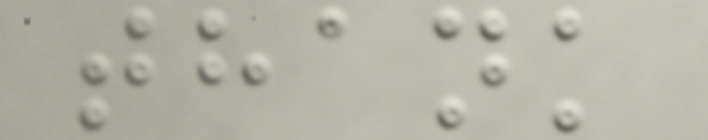thank
